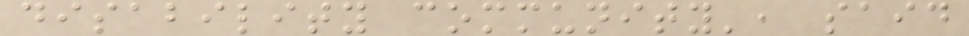disability community', said
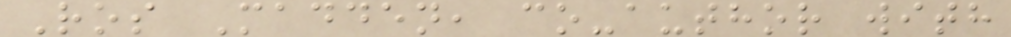Ros Madden, co-author with
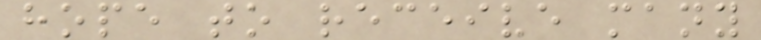hope to receive many
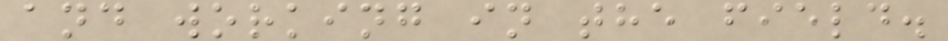and working in the field.
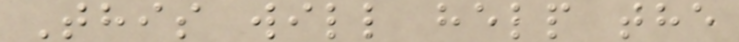This will help the
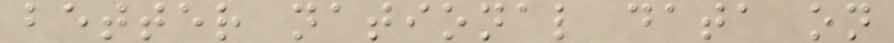better national data on
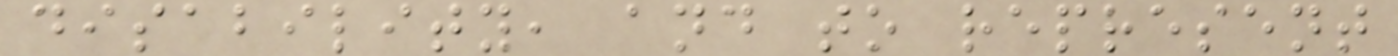disability, and to represent
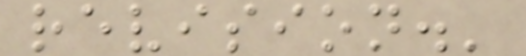revision.'
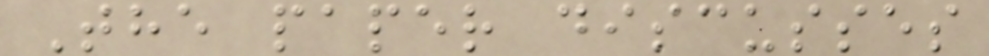The paper discusses
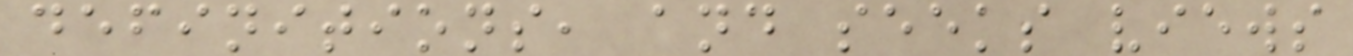definitions, and seeks views
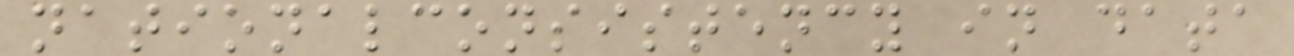nationalconsistency in data
